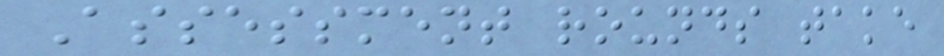Assessment rounds take
